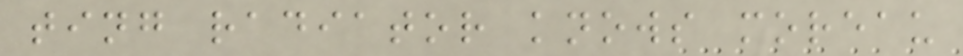ting radiator knows moreau
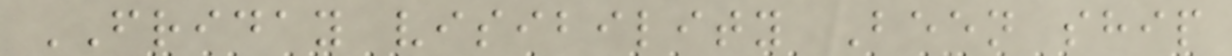FRIDAY visibility Been ship
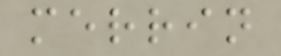merrin
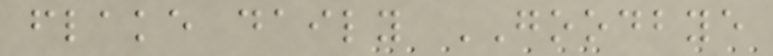flake daily GOODBYE
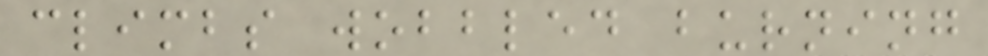climbs wobbled burning
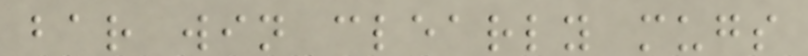bar win clearly mugs
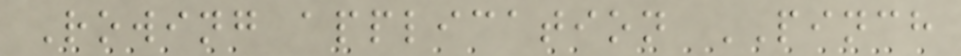Rowing application PINCH
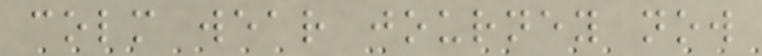colm wear journey now
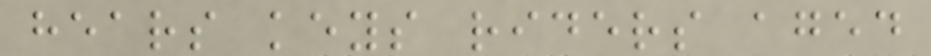hears keys riders aged
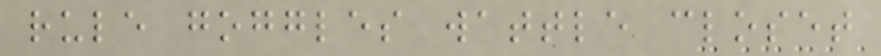rule goggles wattle closet
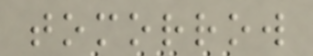tomorrow
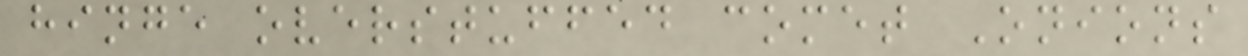hinge overstuffed comet Onions
